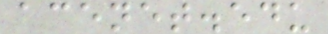acenet.edu
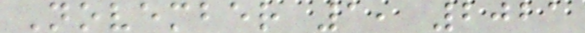November 1, 2021
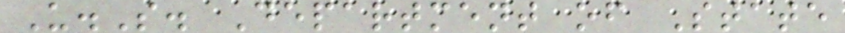U.S. Department of State
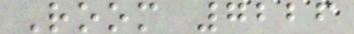Room 7226
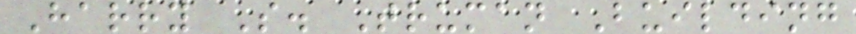Harry S. Truman Building
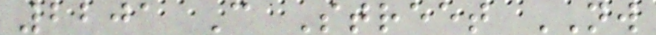2201 C Street NW
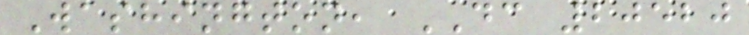Washington, DC 20520
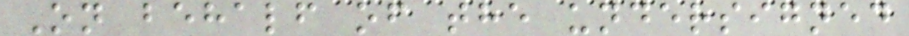On behalf of the undersigned
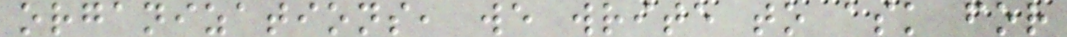organizations, we write to ask for
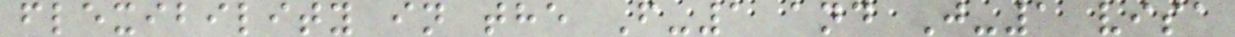flexibility in the F-1 and J-1 visa
